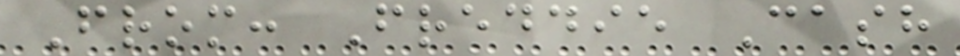From: Freddie Cash
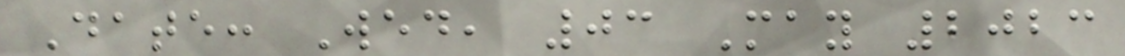Date: Wed, 03 May 2023
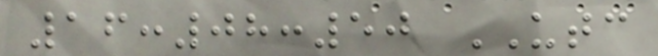16:08:50 UTC
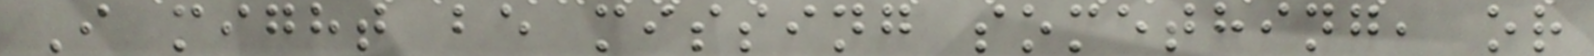I might be missing something, or
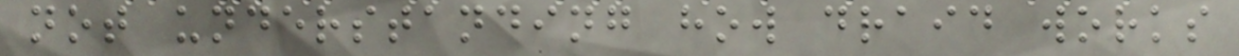not understanding how draid works
